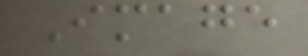Image
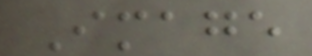Image
